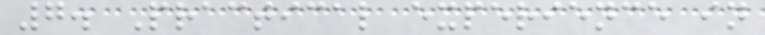7. Practical experience in
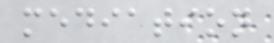mediation
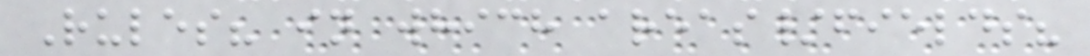Rules? in which areas/fields?
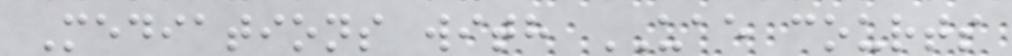Mediations with UAE courts
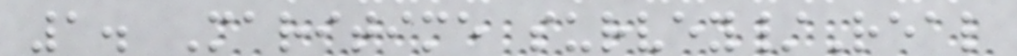1. Maritime survey/Real
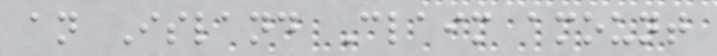an Island Claim amount
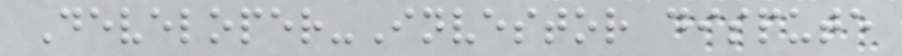Developer-Investor dispute
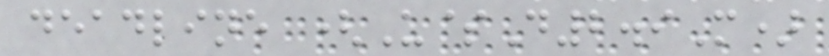deadline (U$D2.9M)
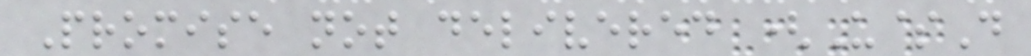Promise not delivered (U$D
